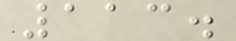113.
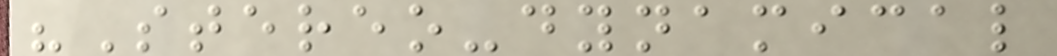"Stereo-dynamical
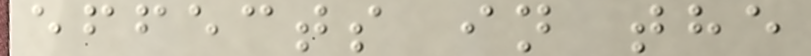effects in the
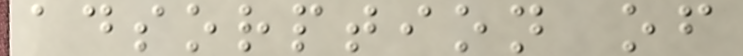adsorption of
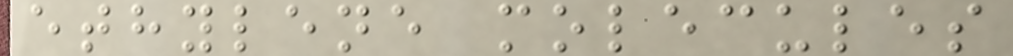ethylene molecules
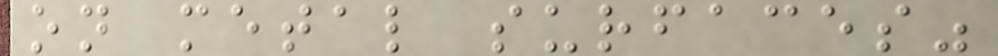on metal surfaces"
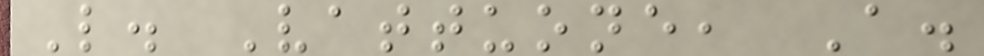L. Vattuone, A.
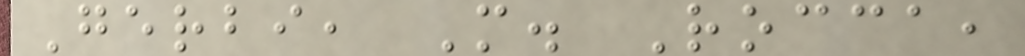Gerbi, M. Rocca,
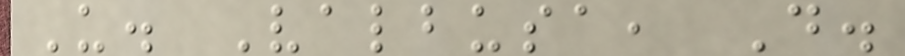U. Valbusa, D.
